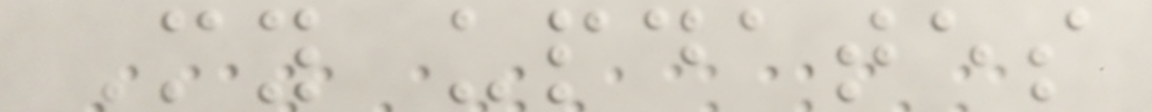My updates
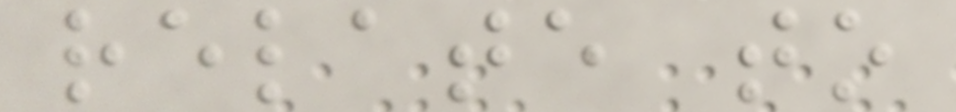relate to
